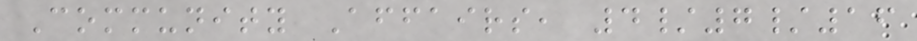Community Affairs, 4/7/16
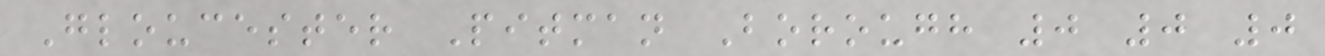Gloucester Pitman Borough 0 0 0
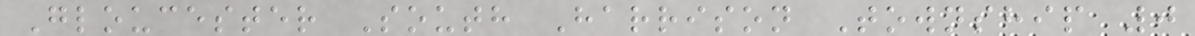Gloucester South Harrison Township 0
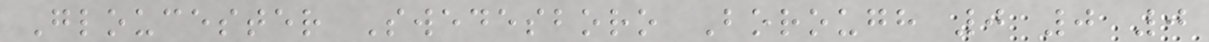Gloucester Swedesboro Borough 0 0 0
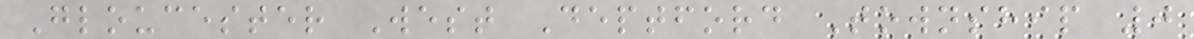Gloucester West Deptford Township 0
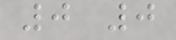0 0
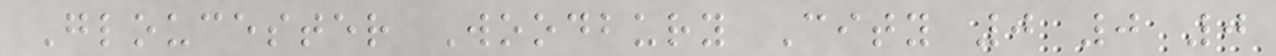Gloucester Woodbury City 0 0 0
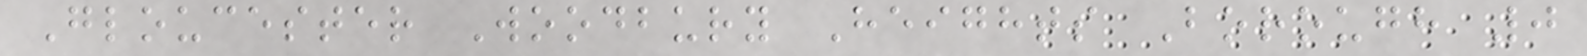Gloucester Woodbury Heights Borough 0
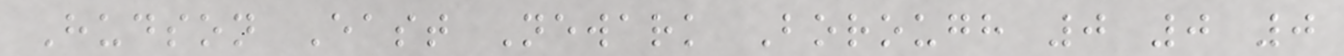Hudson East Newark Borough 0 0 0
